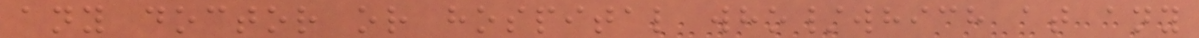any doctor or hospital who/which at any
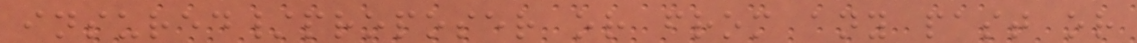insured/proposer or from any past or
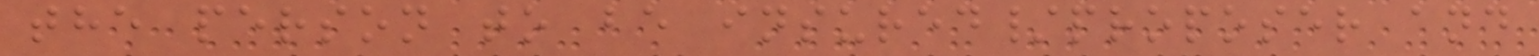the person to be insured/proposer and
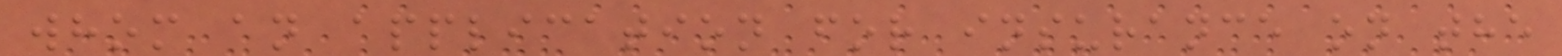whom an application for insurance on the
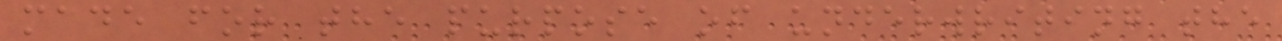made for the purpose of underwriting the
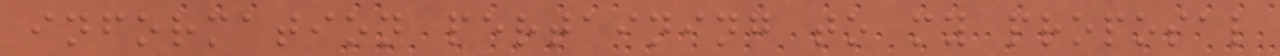information pertaining to my proposal
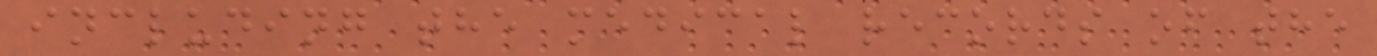including the medical records of the
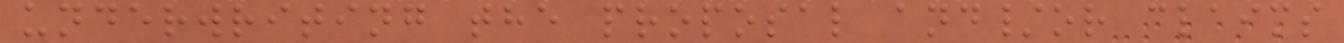underwriting the proposal and/or claims
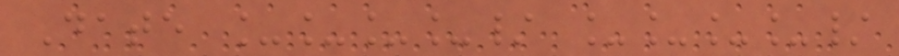Date ____/ ____/
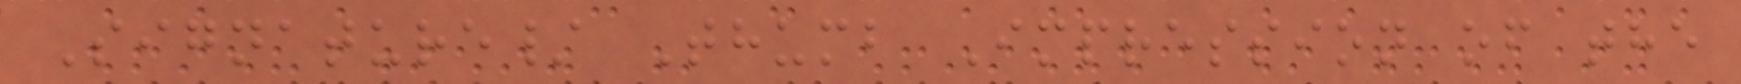Signature/ Thumb Impression of the
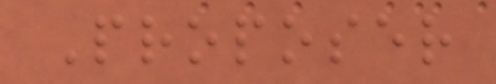Proposer
